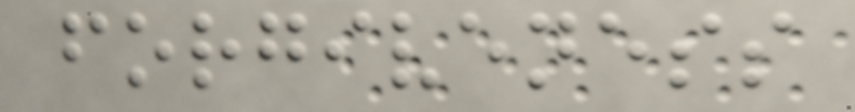forgiveness
